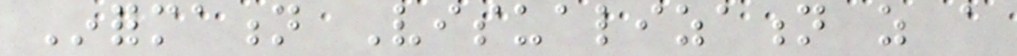Information Visualization as a
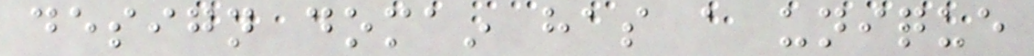design domain has a unique
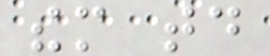them today
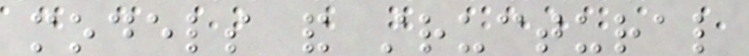models and structural
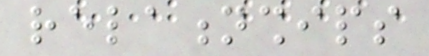relationships
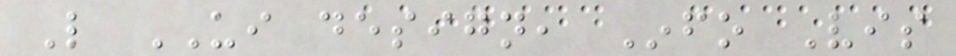Like UI design, Info Vis
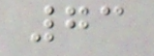73
